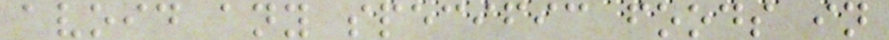avoid any specific foods in
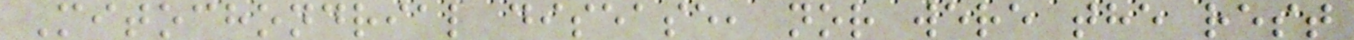Mitochondrial disease, nor were the rest
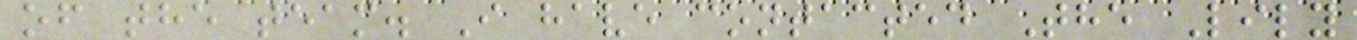of the team. I have contacted The Lily
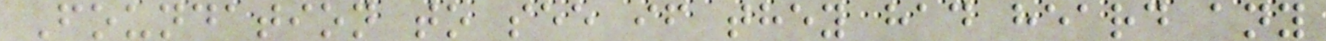Foundation to see if they had heard any
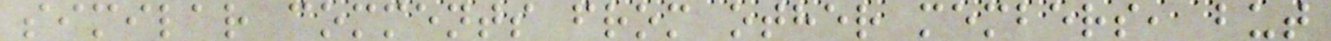similar comments from other members, but
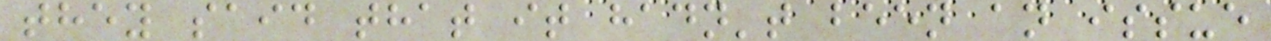they said that it hadn't been an issue
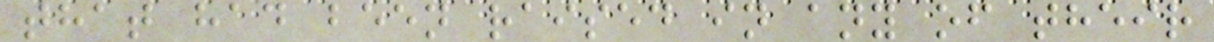that had been raised in any of their
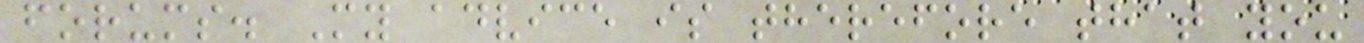forums. My advice is therefore that you
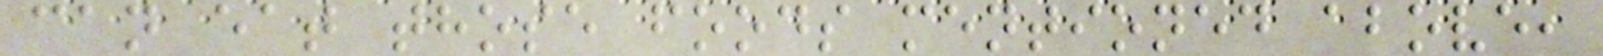can eat those foods mentioned above,
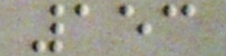153
